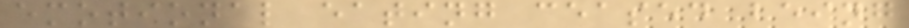emotional eating ceased being
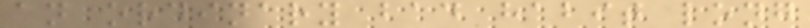an ordinary bad habit long
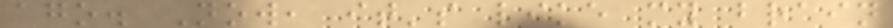ago. Now, it's like my brain
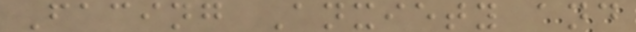Facing Anxiety and
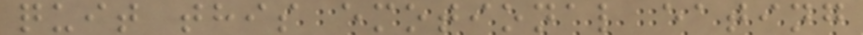quit this emotional eating
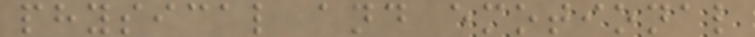physical and emotional
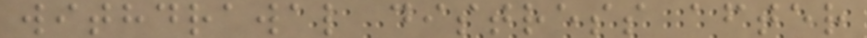withdrawal distress after
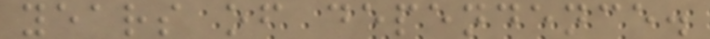years of dependence.
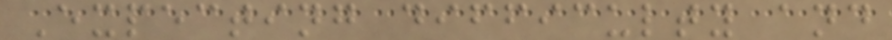Expecting difficulty and
